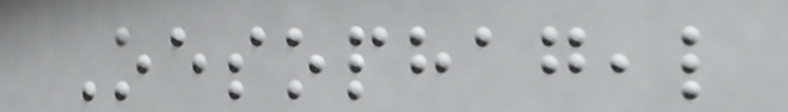Oesophageal
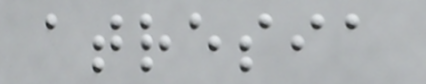atresia
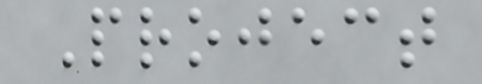Project
